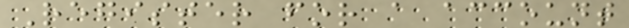Register for a account
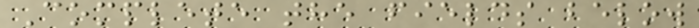Complete the fields below
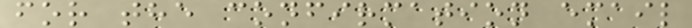for the confirmation email
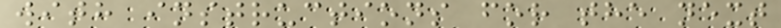with instructions for the next
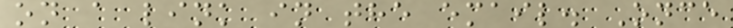on a link in the email. Once
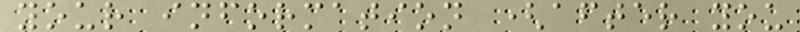your information (after you
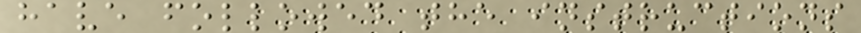have followed the instructions
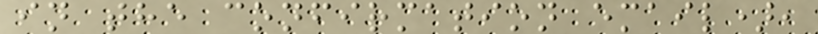in the confirmation email),
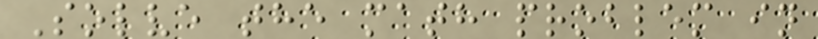Solve the math problem in
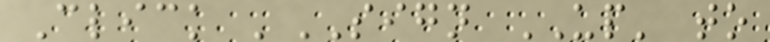Click 'SIGN UP' to
